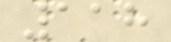118
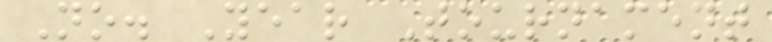No. Year Tournament
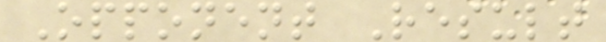Opponent Result
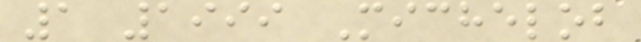1 1999 Michelob
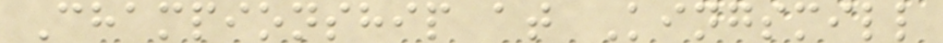Championship at Kingsmill
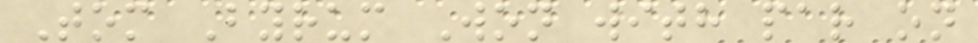Tom Byrum Won with par on
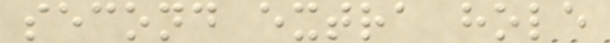second extra hole
